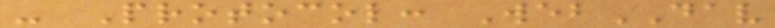- Protocol: WebDAV
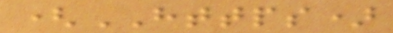(HTTPS)
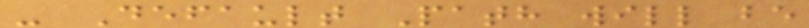- Default Path will be
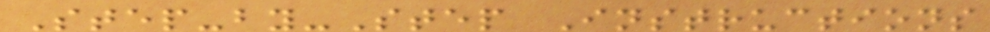Step-by-Step Instructions
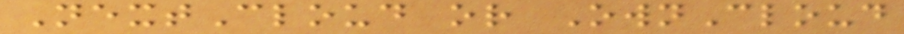NextCloud or OwnCloud
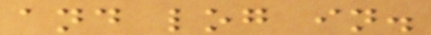and log in.
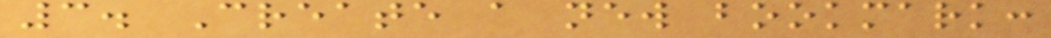3. Create a new bookmark:
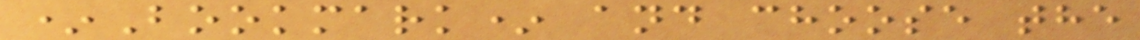*Bookmark* and choose the
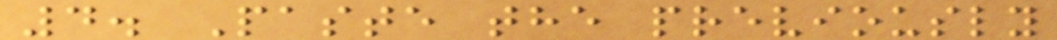4. Paste the previously
